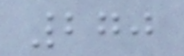270
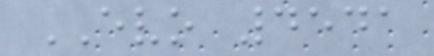EVO 4541
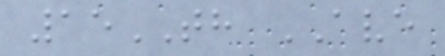15TH AVE
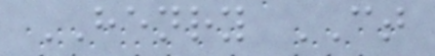HENRY CT
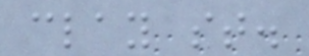clay st.
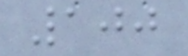100
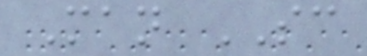Man SC
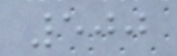500
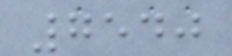7540
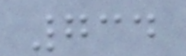734
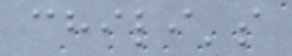chili's
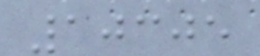10305
